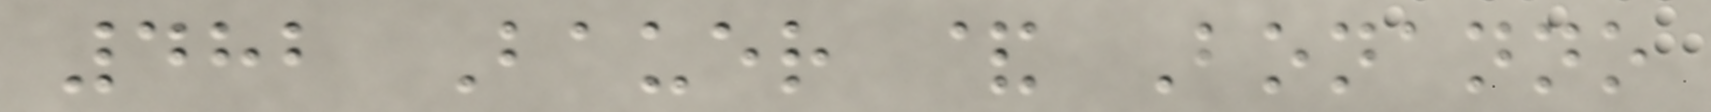482 Bauer & Bonanno
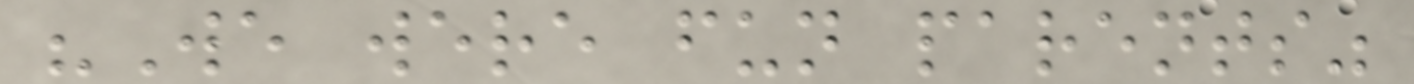"We were fun parents"
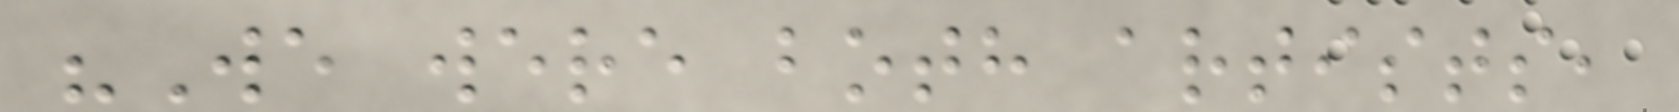"We were both artists,
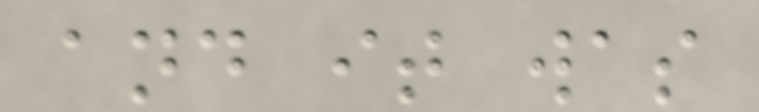and it was
